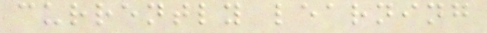currently learning
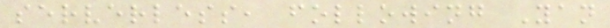serverless, following Yan
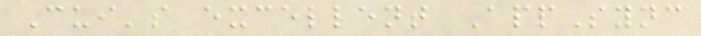Cui's excellent AppSync
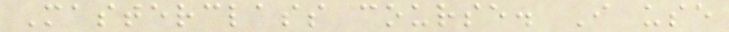Masterclass course. I use
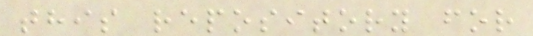this repository for
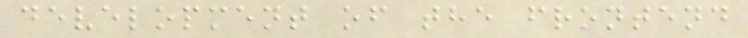development of the frontend
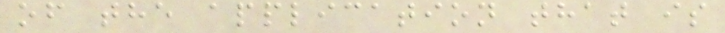of the application that is
